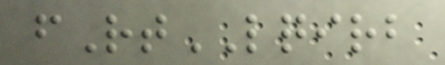fRtLQIRB
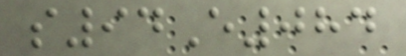s94E084
